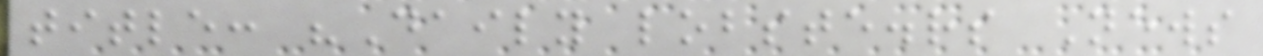title: "Daily lobste.rs News
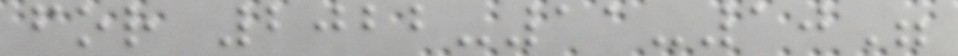for 2022-11-10"
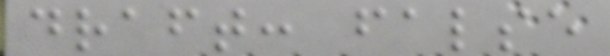draft: false
